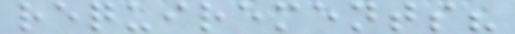requirements?
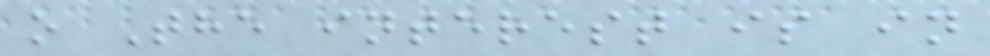o The interest is in
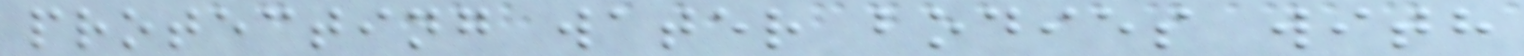protecting water bodies with
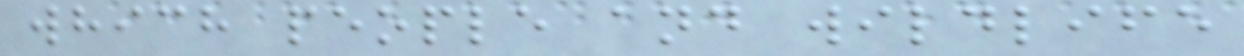which people and wildlife
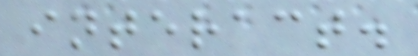interact.
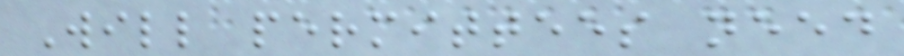Will permittees need
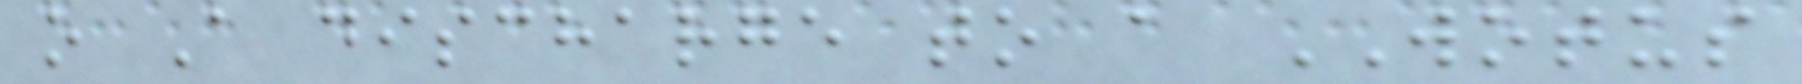o A discharge to a WOTUS
